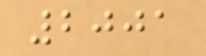2001
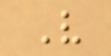V
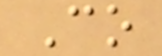Co
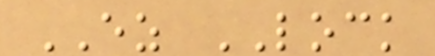EZ LOCK
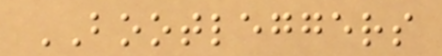BOOTLEGGERS
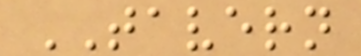TAVERN
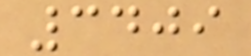3409
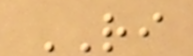RI
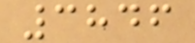3846
